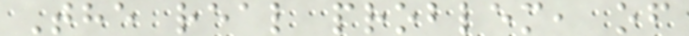The real problem, of
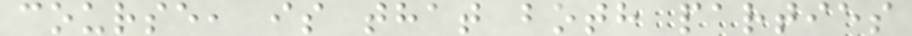course, is that both parties
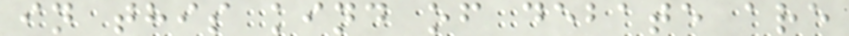in this kind of debate are
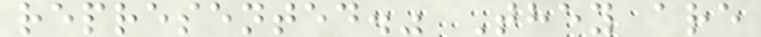represented." They are
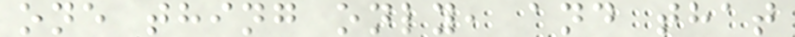one thing only, and that
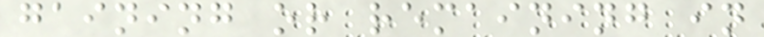gaining or remaining in
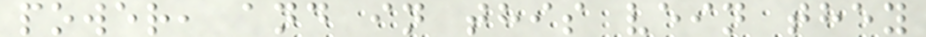power, and in this vein they
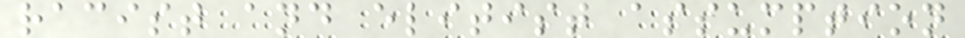racist and elitist assumption
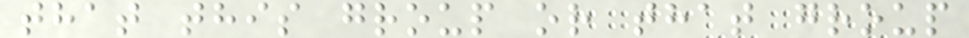that this group or that group
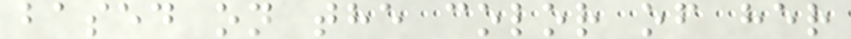based on the color of her
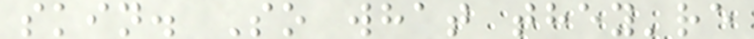skin. So what they're
